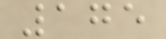175
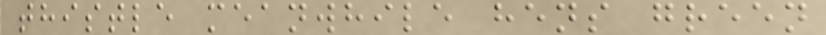thistle meanwhile hens green
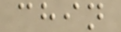chin
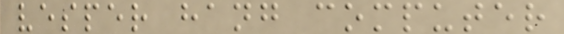vesper hang computer
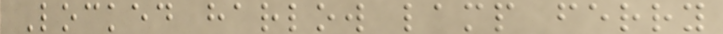Locked harlow lamp ferry
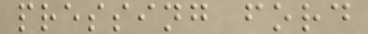pressing ford
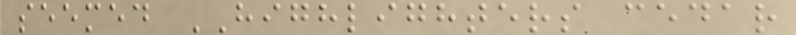seemed HIGHLIGHTERS cedar
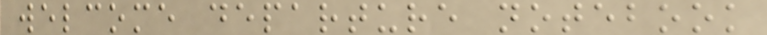welcome departure notebook
